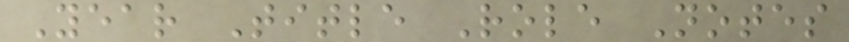Year Title Role Notes
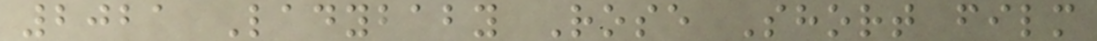2021 Ladybaby Rose Short film
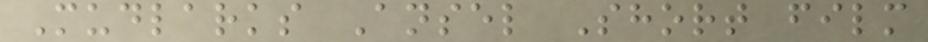Mudlarks Ansel Short film
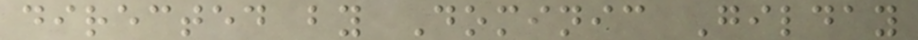directed by Dominic Gilday
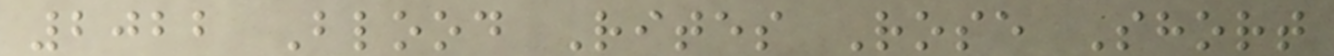2022 Blood Rites Rose Short
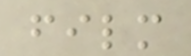film
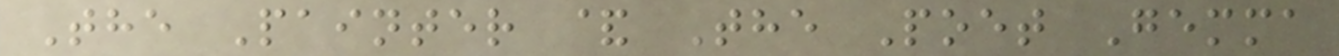The Painter & The Poet Gemma
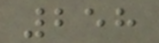258
